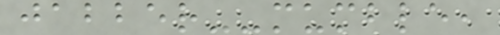jabber--mumble,
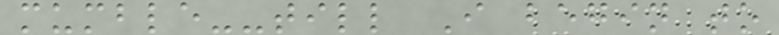mumble--till I begin to
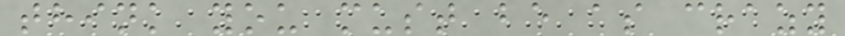think you must be as crazy
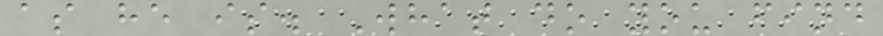as he is. What do you find
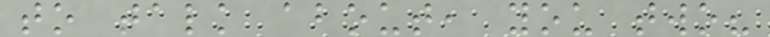to talk about, you two?
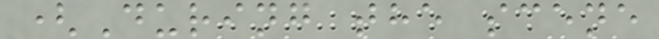(During the scene
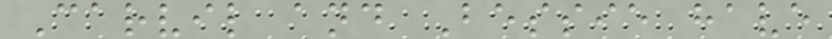Carvil and Bessie have
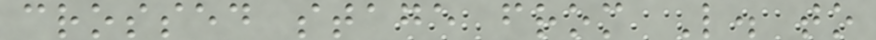crossed stage from L. to
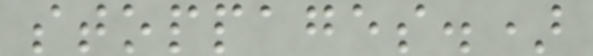stoppages.)
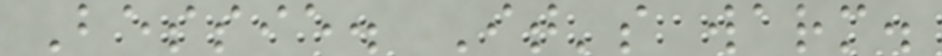Bessie. It's warm.
